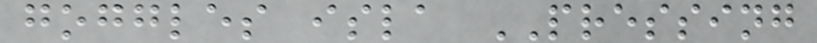goggles isla PRESSING
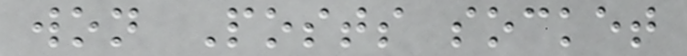won Posts socket
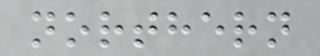northern
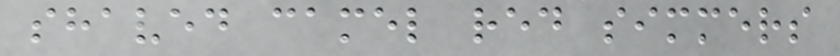shaved camel red simmers
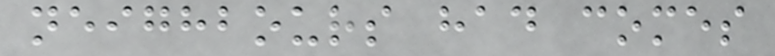neighbours had comes
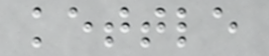kettle
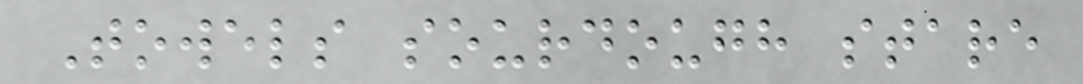Towels sourdough stare
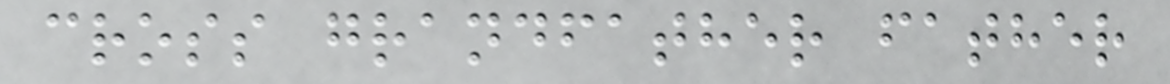cross grandfather father
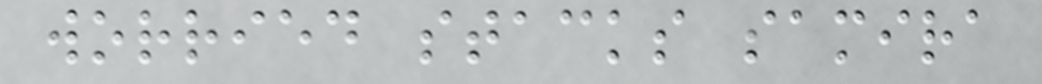worried stacks samira
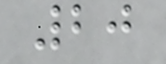20
